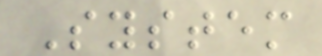System
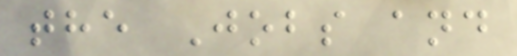the Jobs and
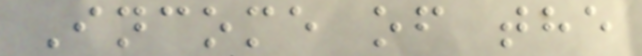Income of the
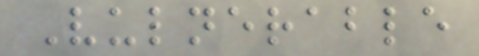Vulnerable
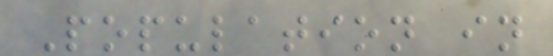Population in
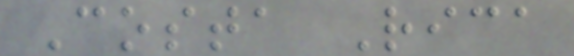Costa Rica
